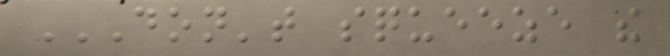DON'T SQUEEZE THE
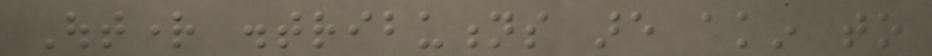Outright distributions are akin to
